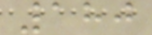180
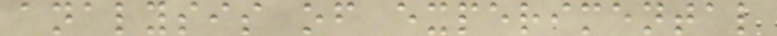analysis of experimental
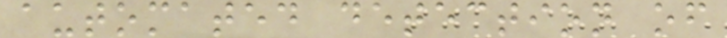automated detection of
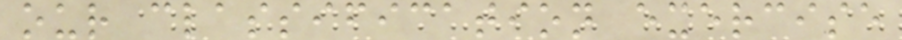our classification exercise
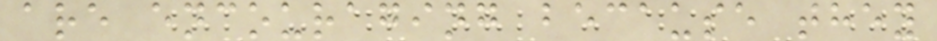are encouraging because they
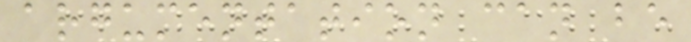argumentation can be
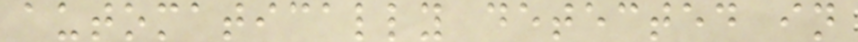automatically detected in
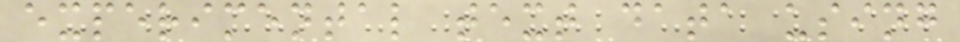experimental text data using
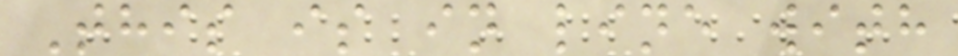This is in line with
